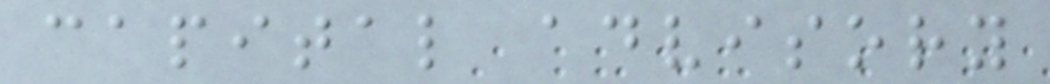capital advisory
